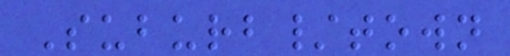Suburb/town
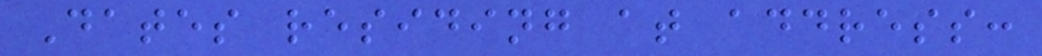Dates residing at address:
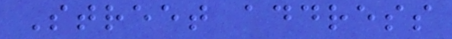Street address
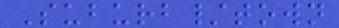Suburb/town
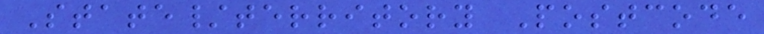State/territory Postcode
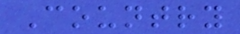Country
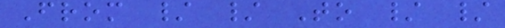From / / To / /
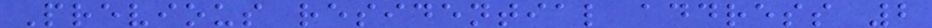Previous residential address 2
